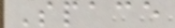Space
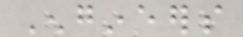Engineers
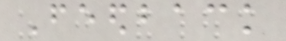Feedback
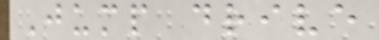Jump drive
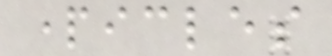particles
